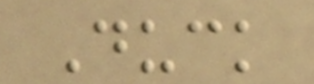Duck
